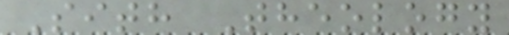Sith Theology
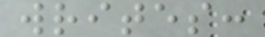writes:
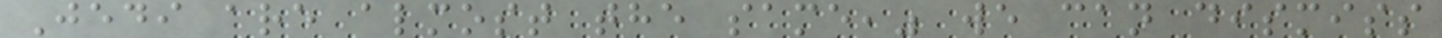Jedi are almost the same," we can dismiss
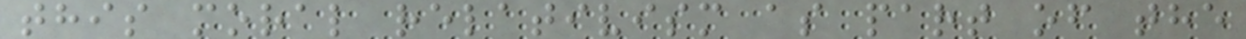this moral relativism as part of the
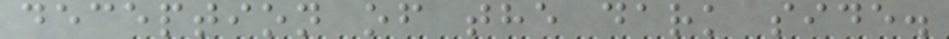deception of the dark side.
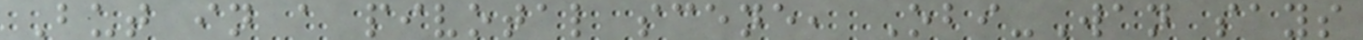But in a pivotal scene, Obi-Wan says
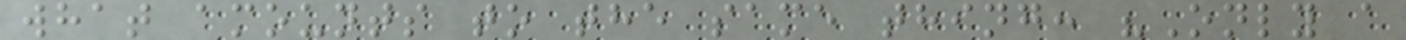what amounts to the same thing: "Only a
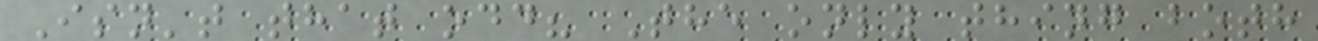Isn't that odd? The only thing both
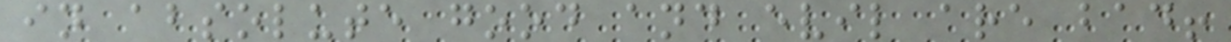in absolute good and evil are bad!
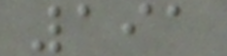191
